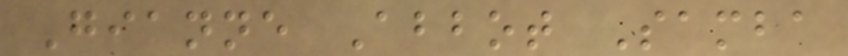Gianne Abbot Samba
